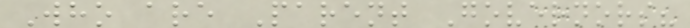Who are Parent Governors?
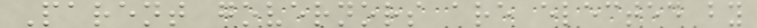Parent governors are elected by
